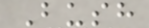Bush
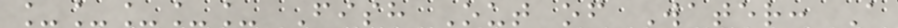_____ Fish Out of Water: A
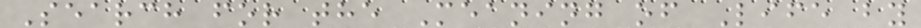Search for the Meaning of Life by
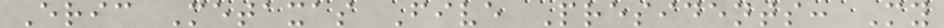Eric Metaxas Five Presidents: My
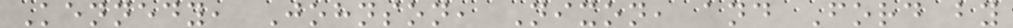Kennedy, Johnson, Nixon, and Ford by
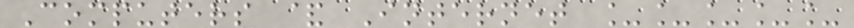Computers & Internet _____
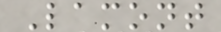Lamont
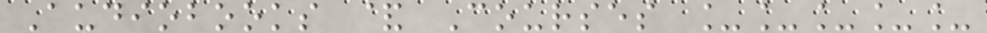Audiobooks & Courses _____
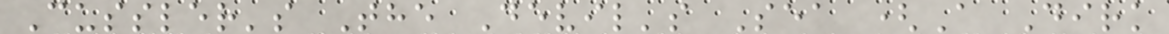Cussler's The Devil's Sea (A Dirk
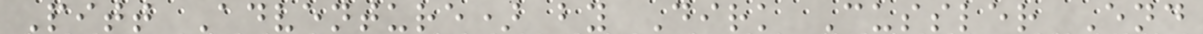Pitt Adventure) by Dirk Cussler End
